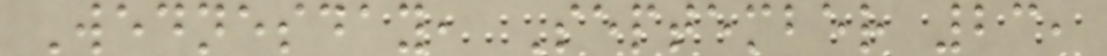Wednesday, September 23,
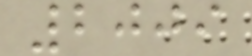2009
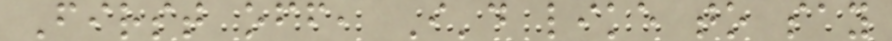First off, I'd like to say
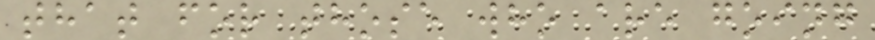that for those who are going
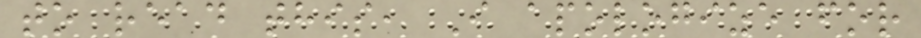to read this, I apologize for
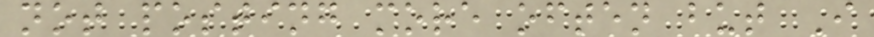not posting more often but I
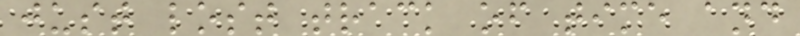just lost track of time and
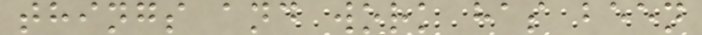things and work has been
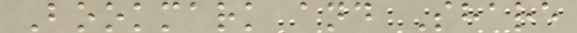Bookmark and Share
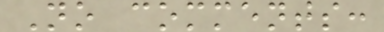No comments:
